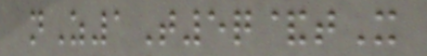nZ1T5q&tX
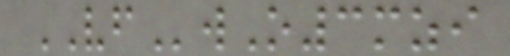VFwO3mzi
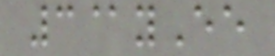3@yEe
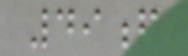49f
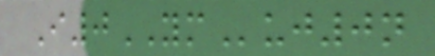I0YMuj0n
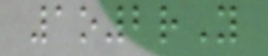1o2rY
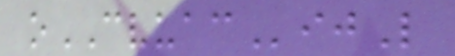oCVUACijL
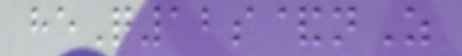heQ12s&nZ
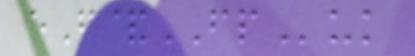eF&FPuk
